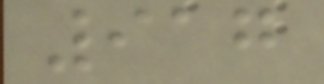917
